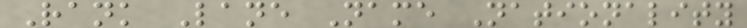Rank Lane Name Nationality
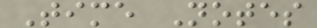Time Notes
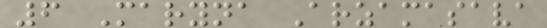6 Maryna Arzamasava
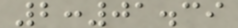2:01.39
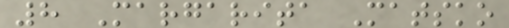8 Margarita Matsko
